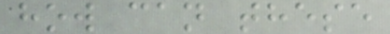how can these
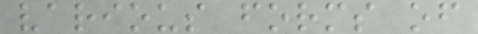various forms of
